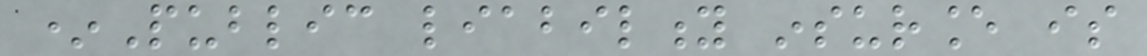*Public liability insurance is
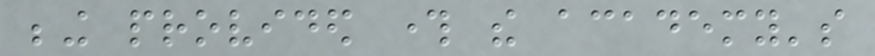being provided through the academy's
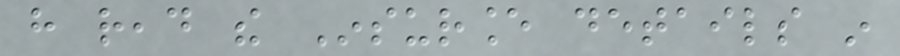have read the Insurance details in
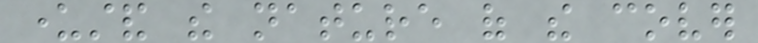understand the nature of the cover
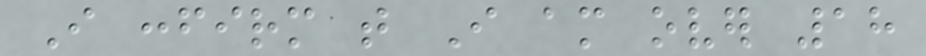I confirm that I am over 18
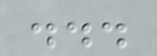...
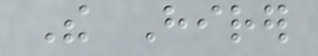The Hirer
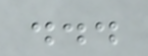...
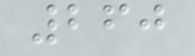260
